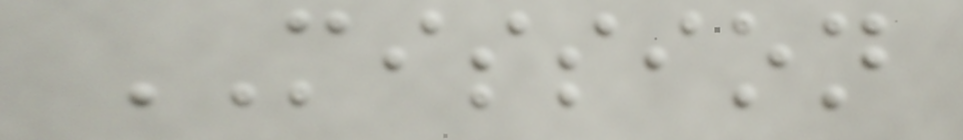MISSION
